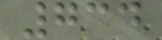734
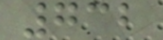732
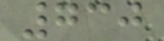730
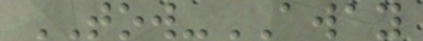TOW-AWAY
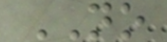NO
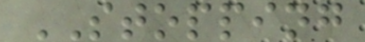STOPPING
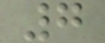7
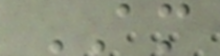AM
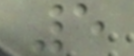5
